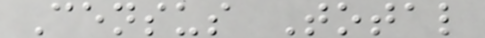Census Total
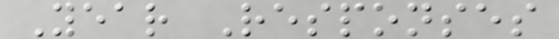Year Responses
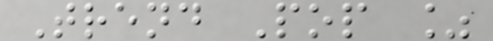Trend Pop %
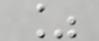%
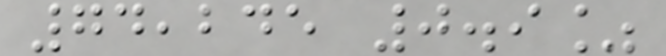74,245 0.9%
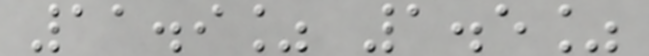11.9% 1.5%
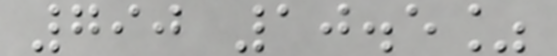790 10.5%
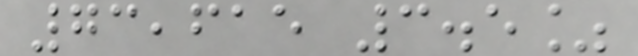73,615 3.5%
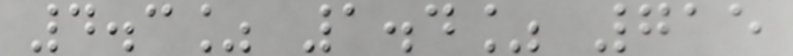4.3% 1.4% 715
